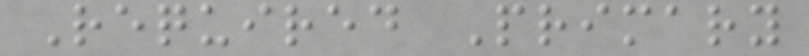Required Primary
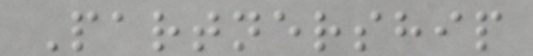Partnership
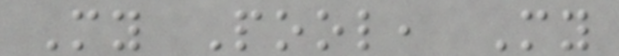My Pool, My
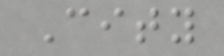City
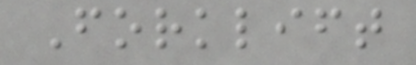Forklift
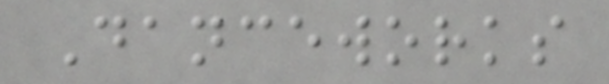Danceworks
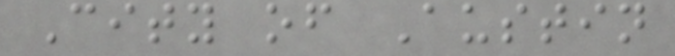City of Austin
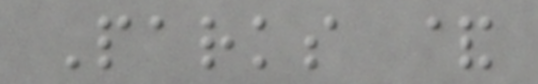Parks &
